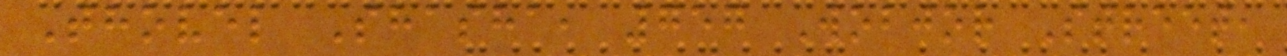Thovel Shasha, 757 Wobjor Street,
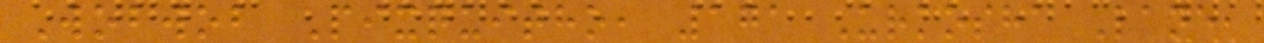Wobwob Pixquitho, 171 Urkosha Lane,
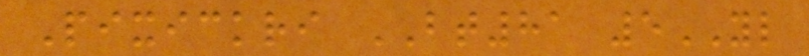Pixickri BT81 5YL
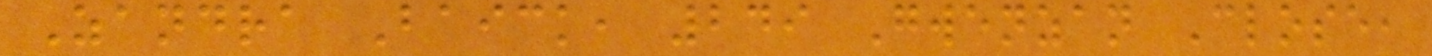Zandra Baick, 249 Gwenzan Close,
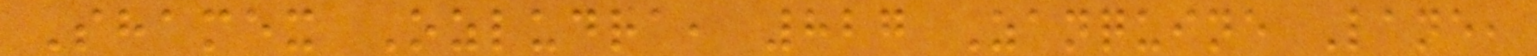Shamex Ozludra, 827 Zanquine Lane,
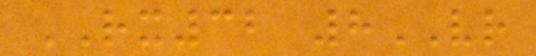RX32 8VR
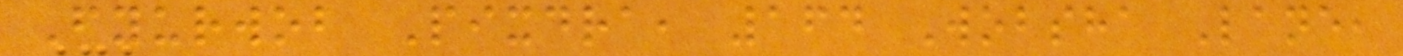Fyurwob Pixdra, 164 Wobsha Lane,
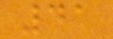41
